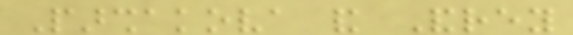Parshakova and Andrey
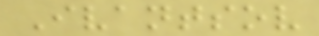Ivantsov
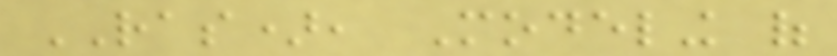RAS), Modeling of
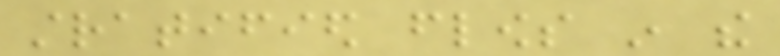stratified flows in the
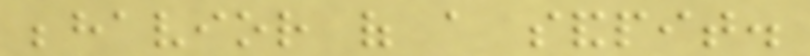behavior of a sandpit.
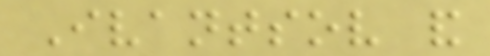Ivantsov and
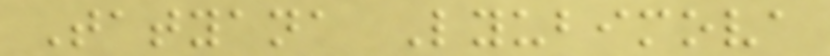Tatyana Lyubimova
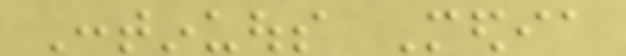Continuous Media
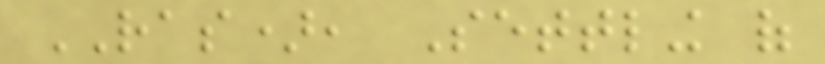RAS), Settling of
